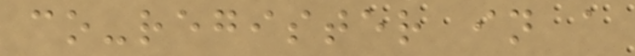co-register in a
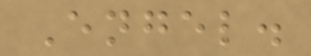Engel.
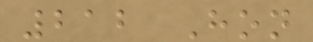212 Hon
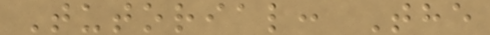Tutorial: The
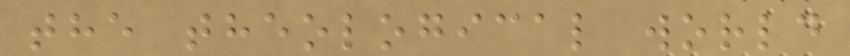the theological world
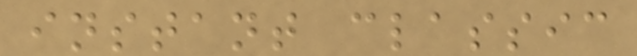instant classic
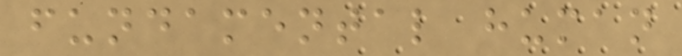fundamental human
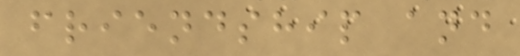friendship and
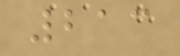213
